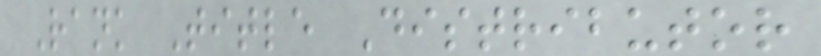Rank Title Distributor
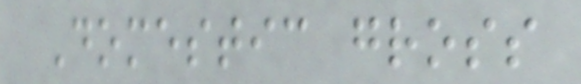Domestic gross
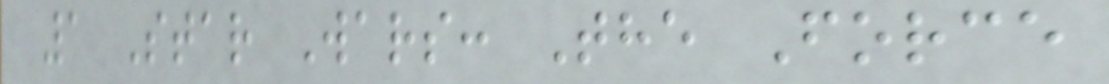1 Star Wars: The Force
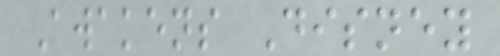Awakens Disney
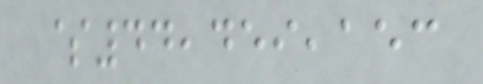$44,459,153
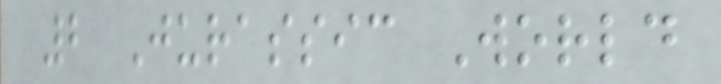2 Jurassic World
